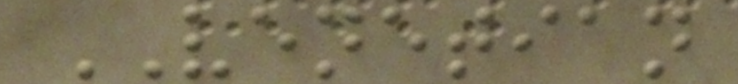VENETIAN
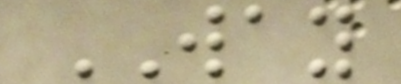WAY
